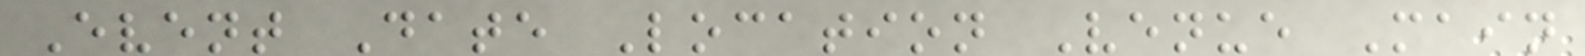Event Date Location Venue Main
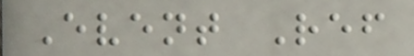Event Ref
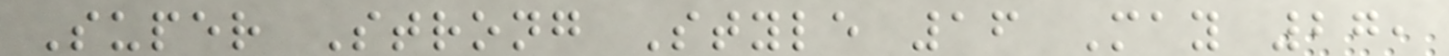Super Strong Style 16 May 27,
